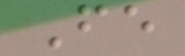Fe
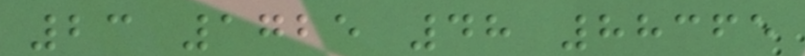23 1725 48 88365
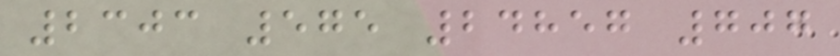2303 575 24857 707
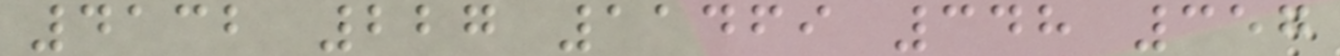4132 227 11469 348 357
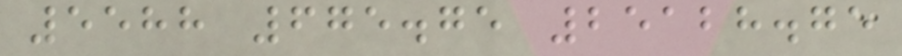5588 675.75 25128.75
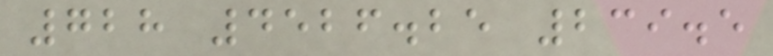728 4526.25 239.5
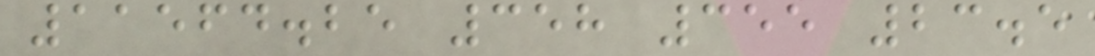11564.25 358 355 23.5
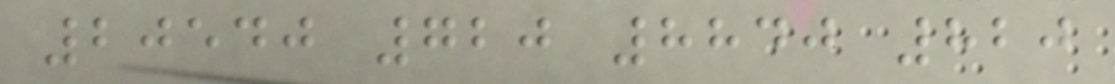20540 720 8840 820
